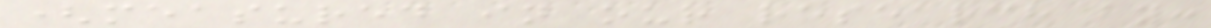(measured in our research by:
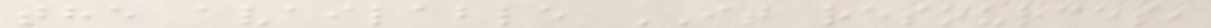the available IT resources,
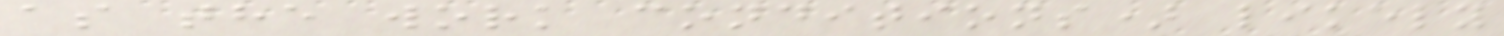as the work conditions) likely
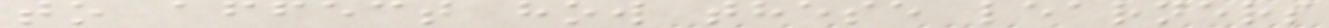to affect how these learners
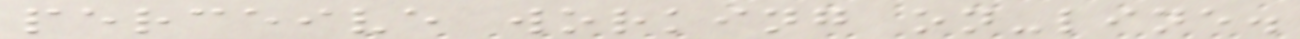perceive working on-line.
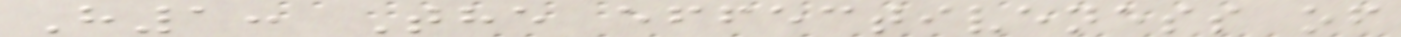H1: The effectiveness of
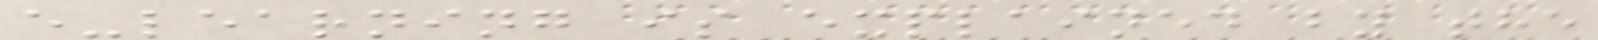e-learning is explained by the
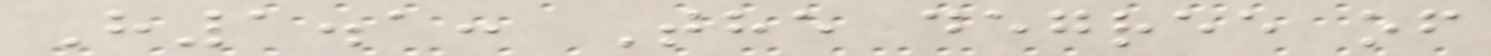H1.1: The degree of
